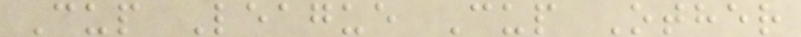Cup League Cup Other
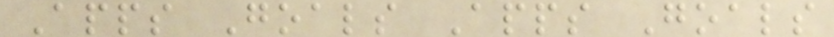Apps Goals Apps Goals
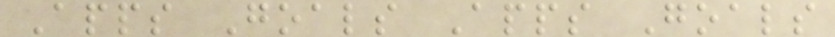Apps Goals Apps Goals
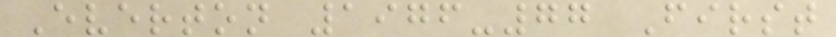Everton 1976-77 First
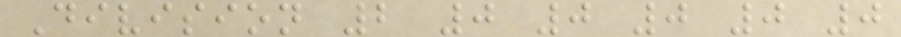Division 2 0 0 0 0 0
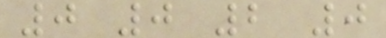0 0 2 0
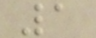1
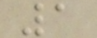1
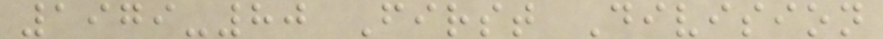1979-80 First Division
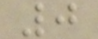0
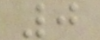0
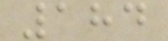184
